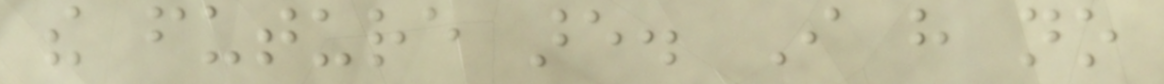the future are. I have no
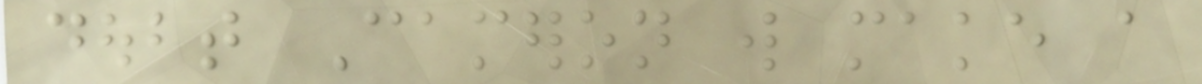doubt Cameron will make a
